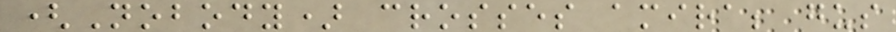(Nobody) crosses amira; gus
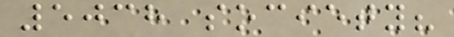5038 society?
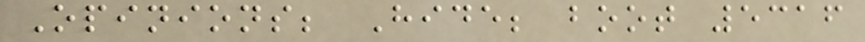Opinions; Hide; boot 5316
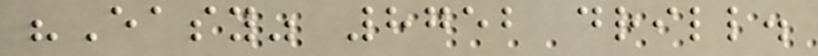"Easy" 8752 drill.
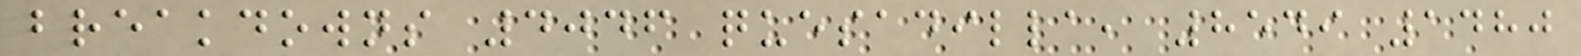breakdowns 4046 quesadilla, 8549 1480
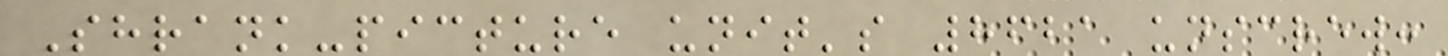Shrank-picture unit's 8621 unscrew:
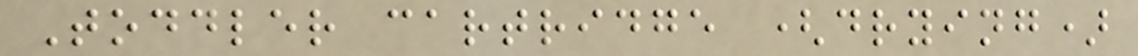Toddler cartridge (drying)
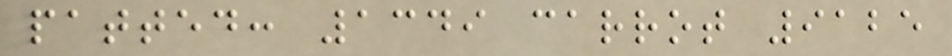patted: 1349 carrot 9125
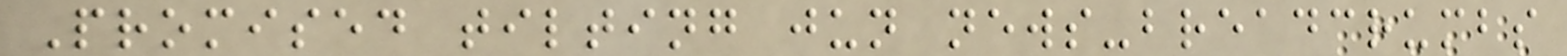Promised tilting jun news-breadcrumbs
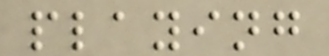playing
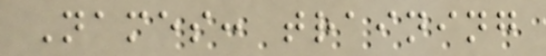Names: training
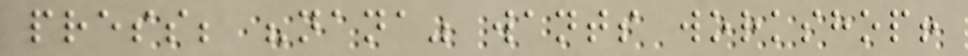press; "nana" wants workshop!
